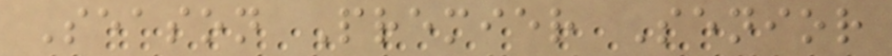Season Premier Senior
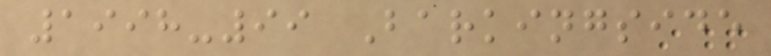1998-99 Barkingside
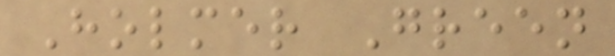Holmer Green
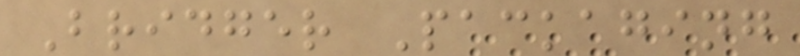Bridger Packaging
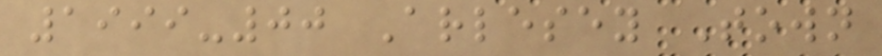1999-00 Arlesey Town
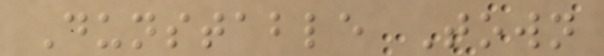Dunstable Town
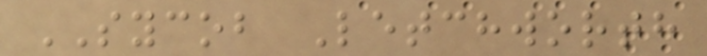SYCOB Letchworth
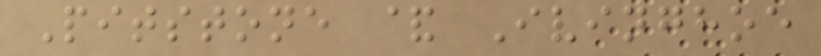Pitstone & Ivinghoe
